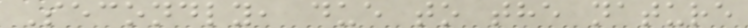Secondly, due to the nature
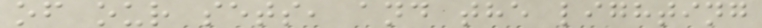of our sets, and the lighting
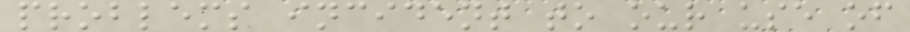problems incident to our use of
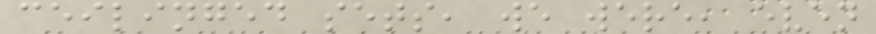ceilinged sets, we were, even
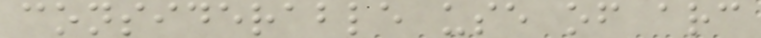considerable use of arc
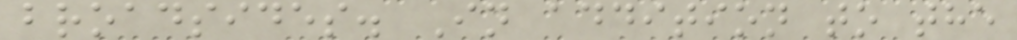broadsides. In addition to the
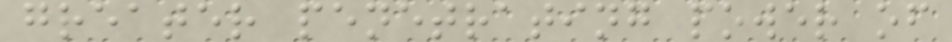greater penetrating power of
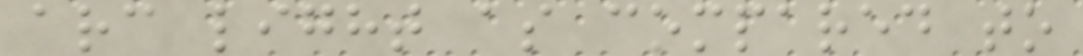arc light as compared to
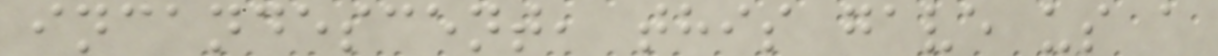incandescent, this gave us a
